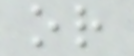or
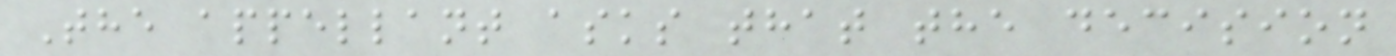The appellant asks that the decision
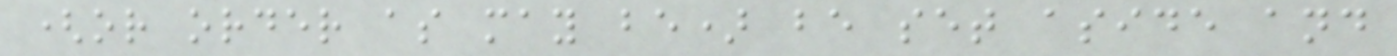(or order as may be) be set aside and
